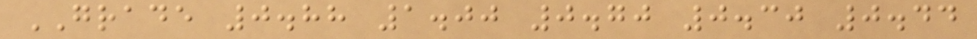GRADE 0.88 1.00 0.70 0.30 0.44
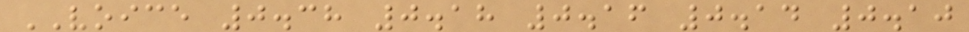VOICE 0.38 0.18 0.16 0.14 0.10
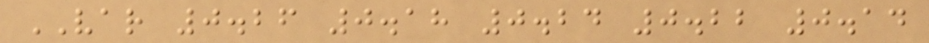VAR 0.26 0.18 0.24 0.22 0.14
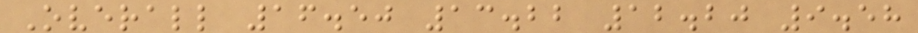Overall 16.50 13.22 12.20 9.58
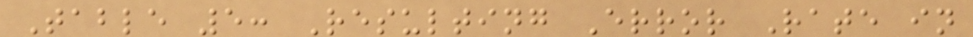Table 5: Resulting Error Rate in
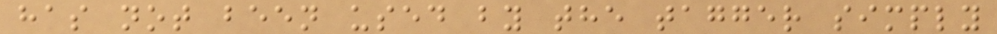has not been used by the tagger simply
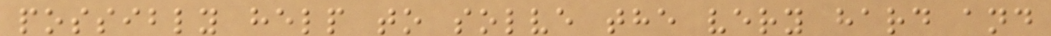possibly help to solve the very hard and
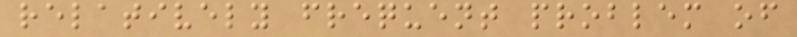relatively frequent problem of
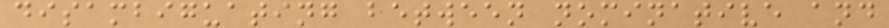disambiguating between nominative and
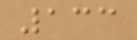133
